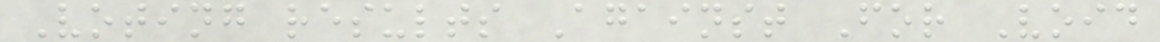Voting results Against For Void
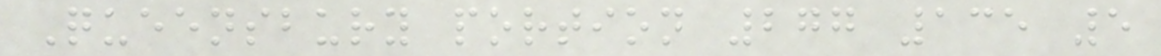Queensbury portion 277 135 5
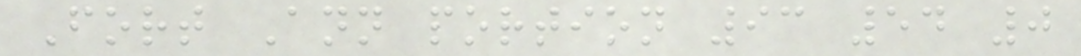Fort Ann portion 93 54 0
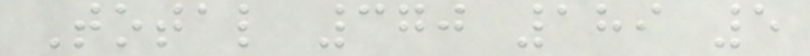Total 370 189 5
